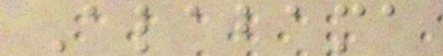Alabama
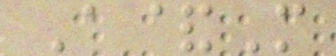A&M
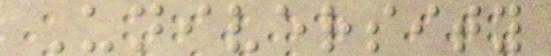University
